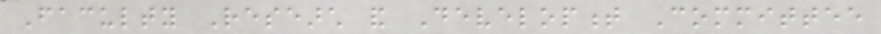Faculty Research and Development Committee
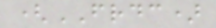(FRDC)
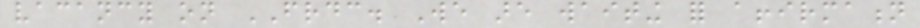vacancy on FRDC. We are waiting for affirmation
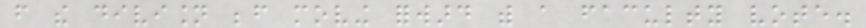from the division before moving forward with a faculty vote.
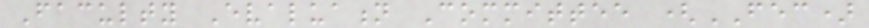Faculty Evaluation Committee (FEC)
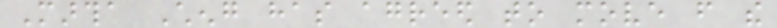Martha Cheng has agreed to move from the
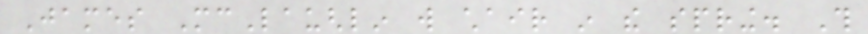James McLaughlin will chair in the spring. This
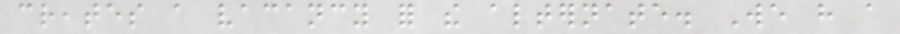creates a vacancy for the alternate. We have a
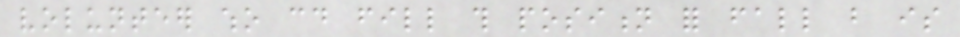volunteer who could fill this position for fall but is
